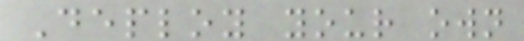Deploy your own
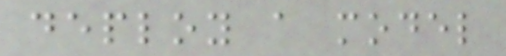deploy a model
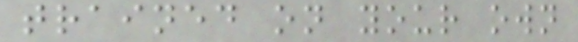trained on your own
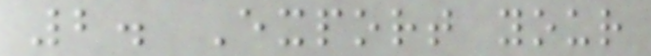2. Export your
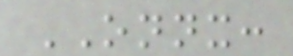ONNX:
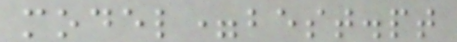model=best.pt
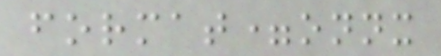format=onnx
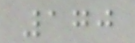170
